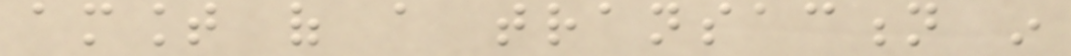amount of a transaction in
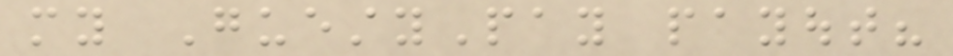my GuestyPay payout?
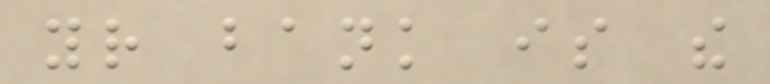your bank is the
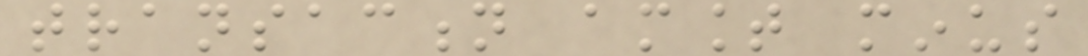transaction amount minus
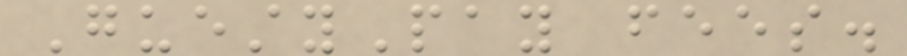GuestyPay fees.
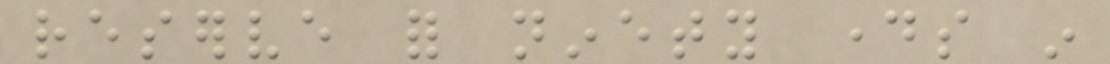reserve for ninety days in
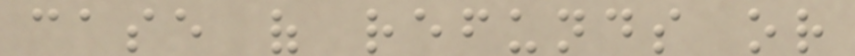case of refunds or
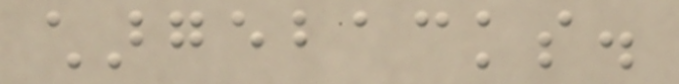chargebacks.
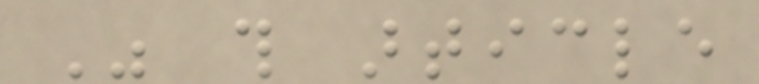Was this article
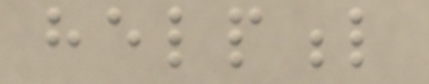helpful
